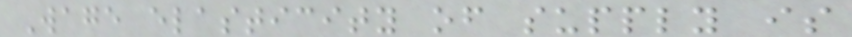Wage elasticity of supply is
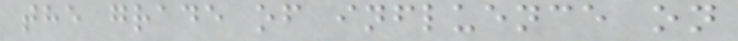the grade of influence on
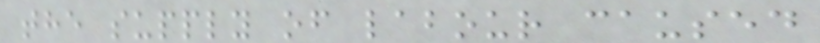the supply of labour caused
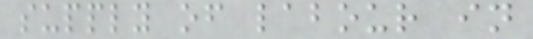supply of labour in
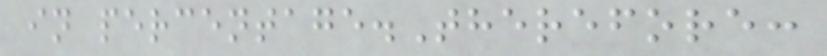in percentage.Therefore:
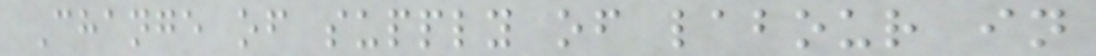Change of supply of labour in
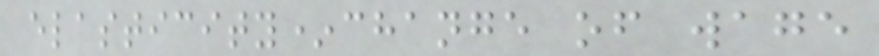elasticity*change of wage
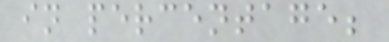in percentage;
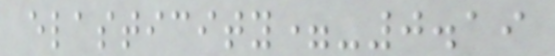elasticity=-0.19
